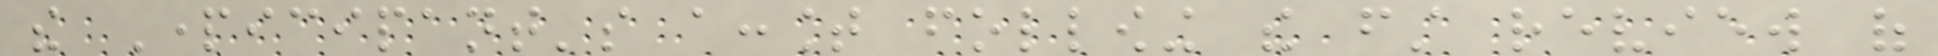the Participant's account following the first review of
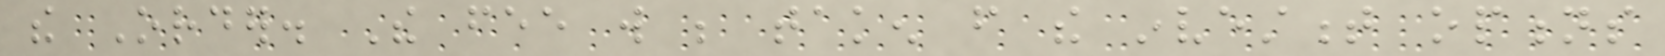the Order. The fee will be taken from the investment options
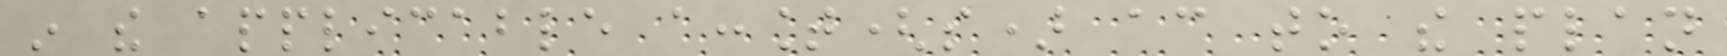in the applicable account(s) according to the plan
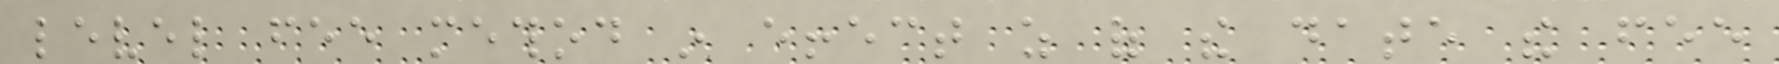level fee method in effect as of the date the fee
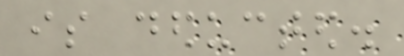is deducted.
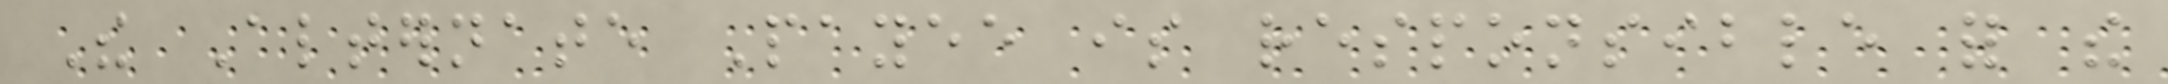The Alternate Payee is responsible for the
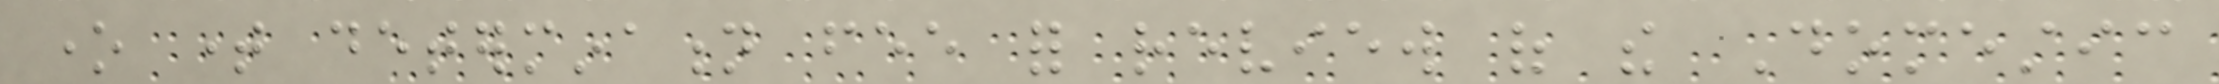one time determination fee for review of the Domestic
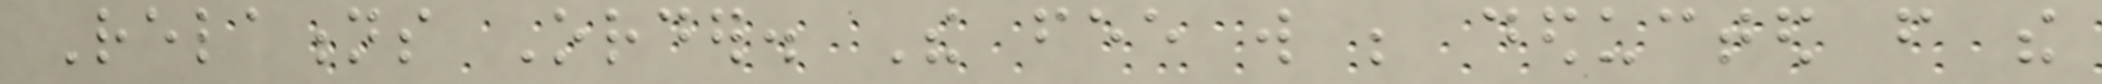Relations Order. The fee will be deducted from the
